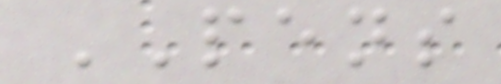PENS
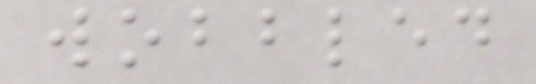wobbled
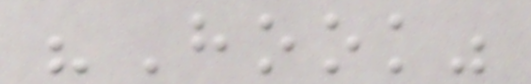"Hook"
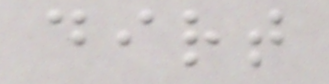dirt
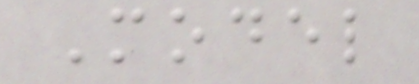Model
